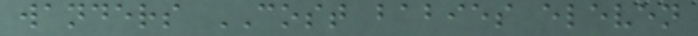wanders COST babies eleven
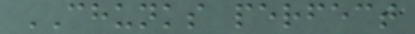CHUNKS perfect
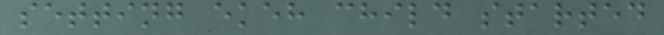setting ekeh child started
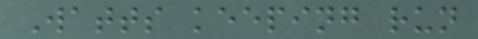Watts keeping run
